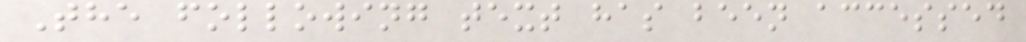The following text has been accessed
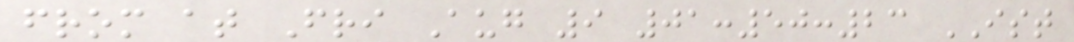from at Fri Aug 9 01:50:23 IST
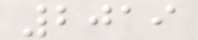2019
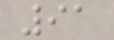91
